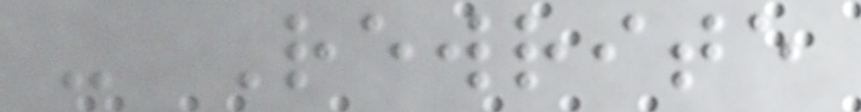- Rewrite
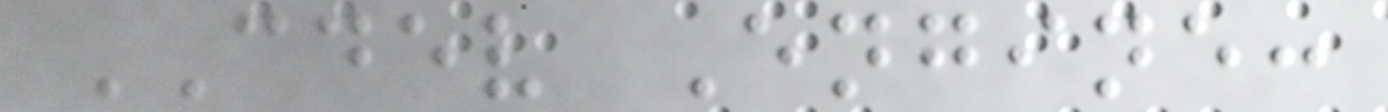CDEV Engine:
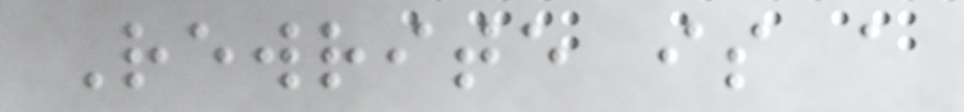Rewrite is a
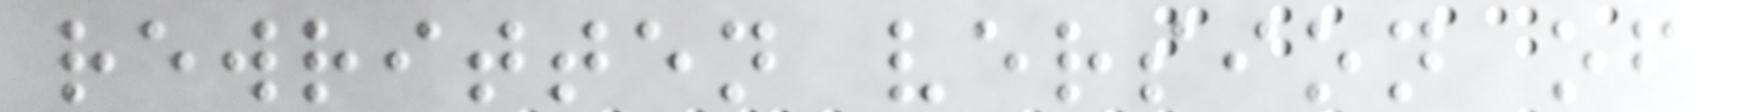rewritten version of
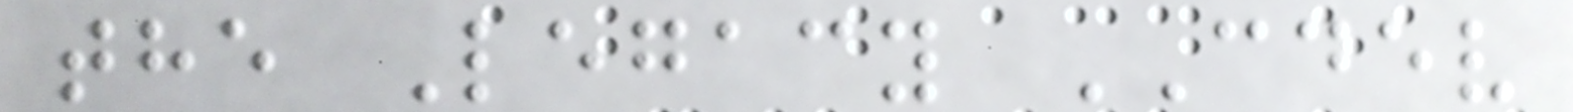the Legacy CDEV
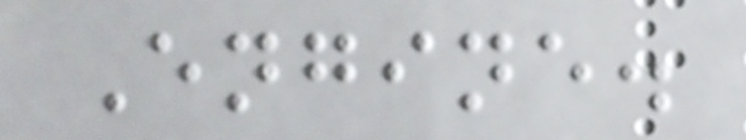Engine.
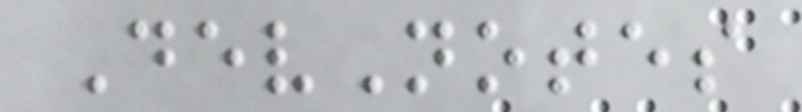DevNotes
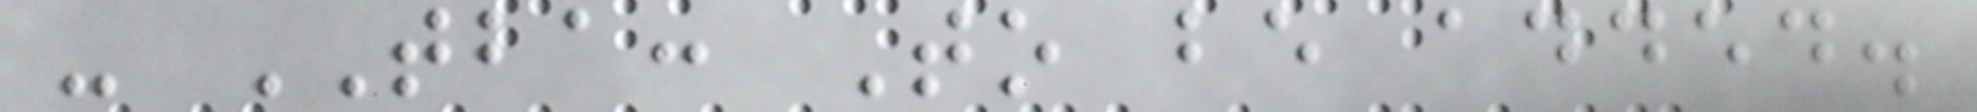- TBA: To be added.
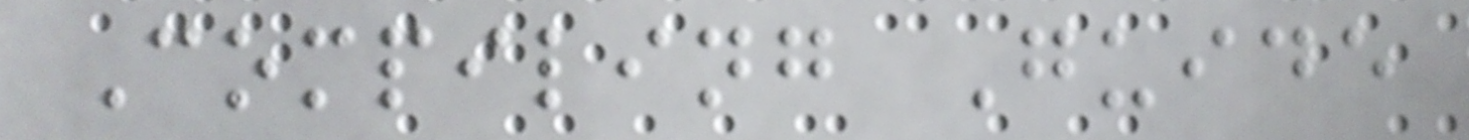Compiling Guide
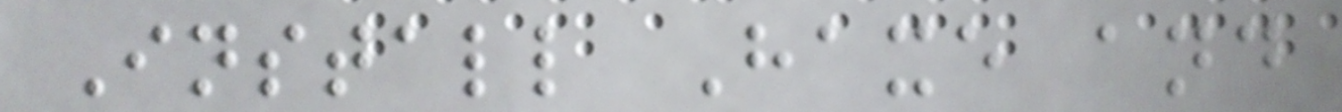Install Haxe and
